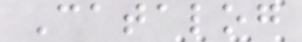Catalog
